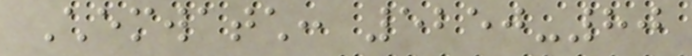Chemwatch: 5250-80
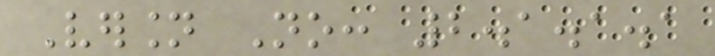Version No: 2.1.1.1
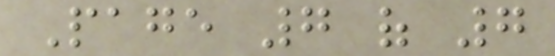Page 7 of 7
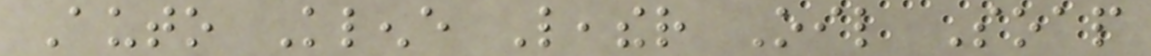Auto Klene Leather Oil Soap
